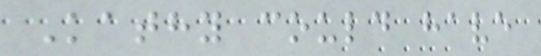Kathy could have
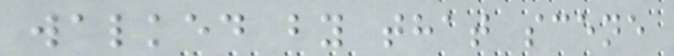walked by that scene
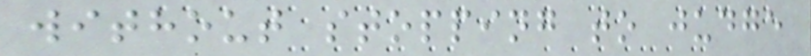without stopping to judge
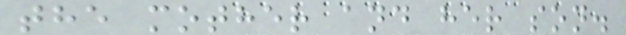the mother and her son.
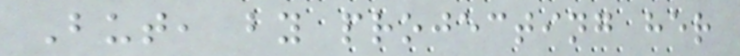But, by projecting her
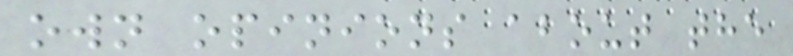own opinions about the
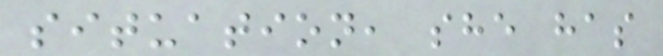situation, she has
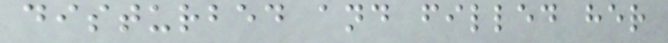disturbed and filled her
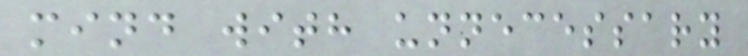mind with unnecessary
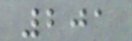201
